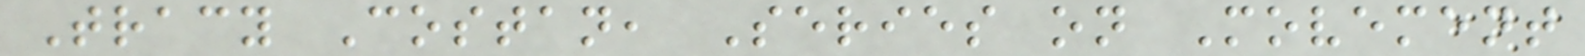Tracy Costan, Series on Movement
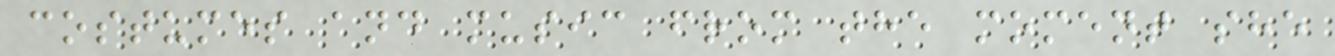costumes and music from the moment she
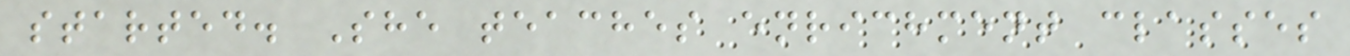started. She teaches enrichment classes
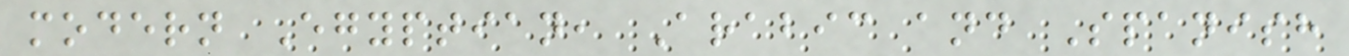modern Egyptian, Arabic and Spanish
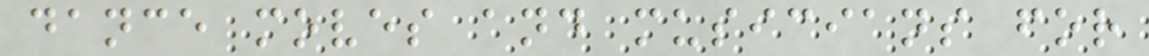dance moves and musicians for
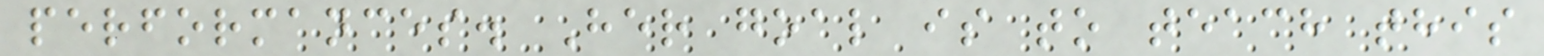performances. Her goal is to teach this
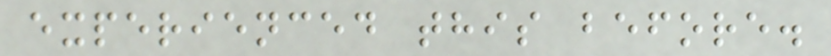experienced this before.
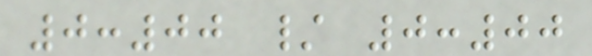0:00 / 0:00
